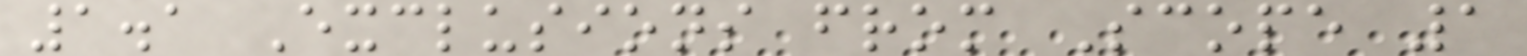1.1 Exclusions from Scope 1
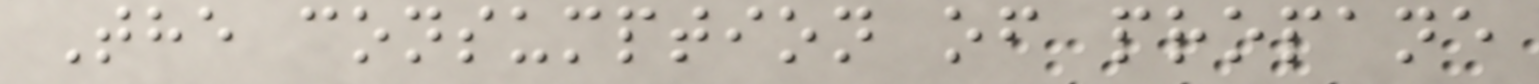The consumption of propane
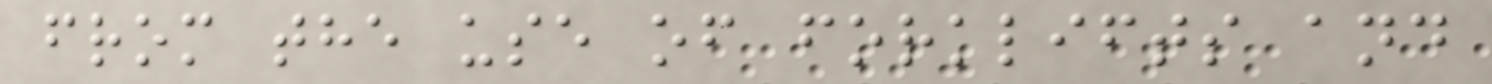from the use of forklifts and
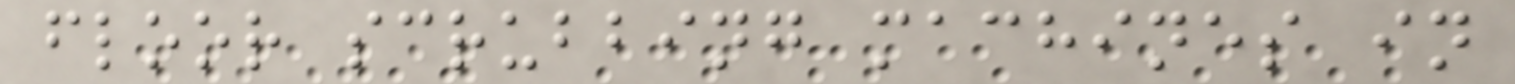floor scrubbing machines in
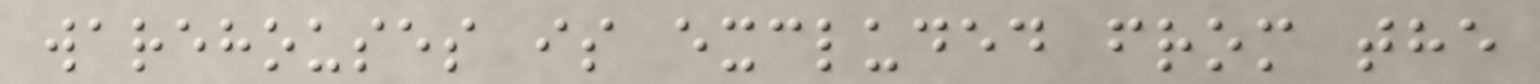warehouses is excluded from the
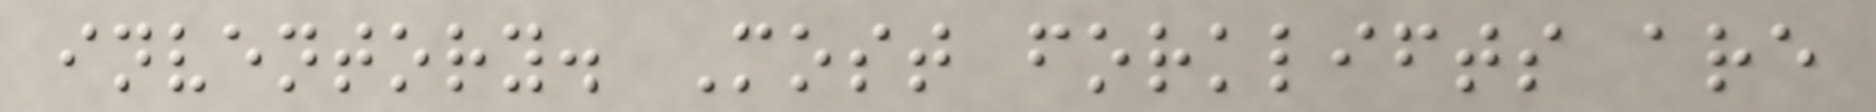inventory. Most forklifts are
